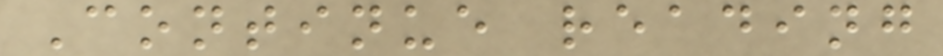Continue reading
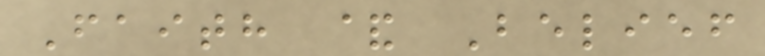Faith & Belief
